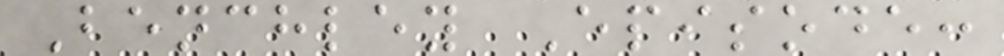Benchley Episode:
